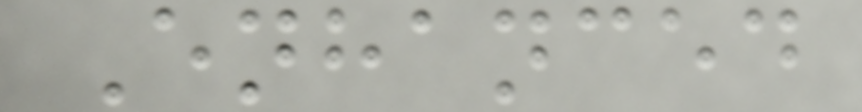Enhanced
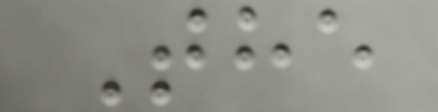The
